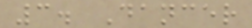3. Dancer
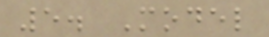5. Model
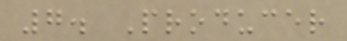7. Producer
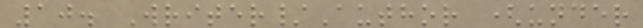10. Writer/Author (under
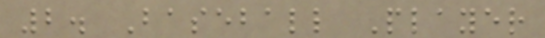2. Baseball Player
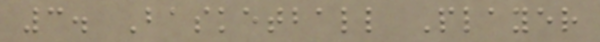3. Basketball Player
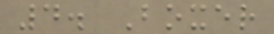4. Boxer
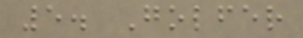5. Golfer
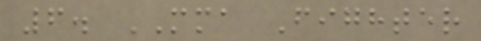6. MMA Fighter
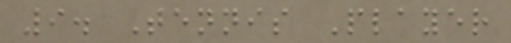9. Tennis Player
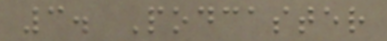3. Podcaster
